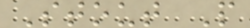Stout P
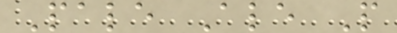Pale Ale P
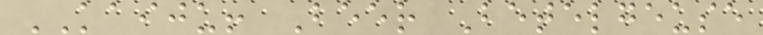KAIJU! Beer Betelgeuse
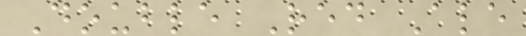Double Red Ale
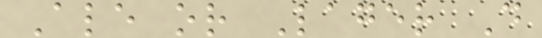Ale or Lager D
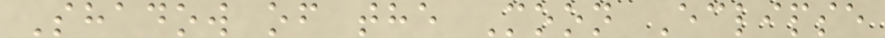Shadow of the Moon Eclipse
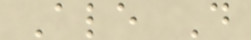Ale D
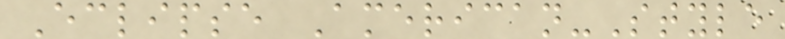Eclipse American-Style
